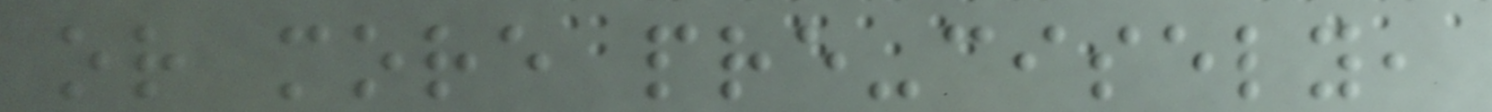or more pre-cisely,
